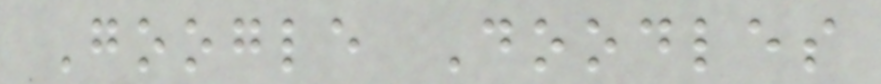Google Doodles
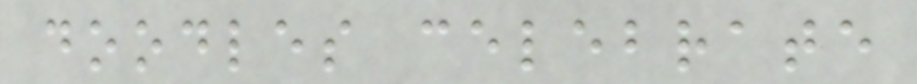doodles celebrate
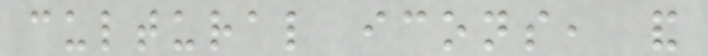cultural icons, and
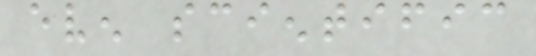even scientific
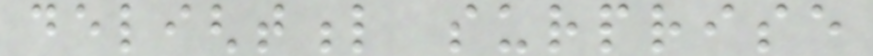delightful surprise
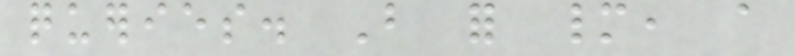queries. But for many, a
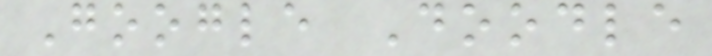Google Doodle
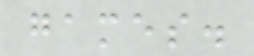games.
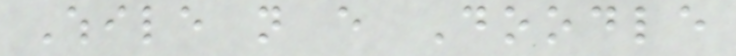While not every Doodle
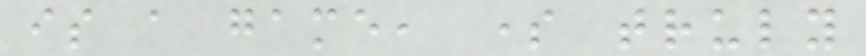is a game, some truly
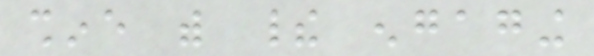shine with their engaging
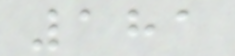181
